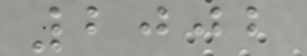2002
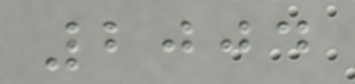2004
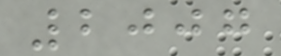2007
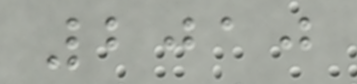2010
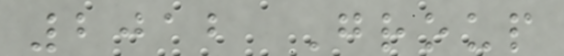2012 Group
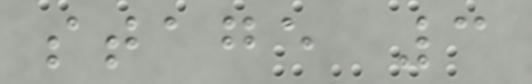stage 3
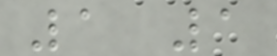1 1
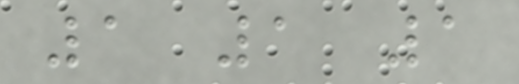1 1 1
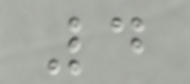4
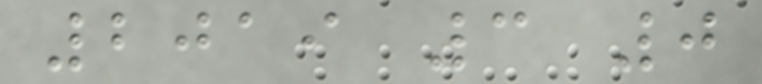2019 3 0
